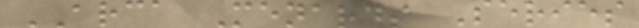ARCA Menards Series
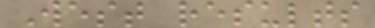West results
